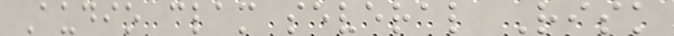Audio clam several Risk
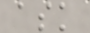ask
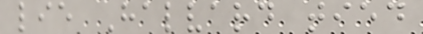lie Halvard tied
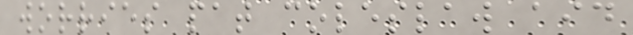worries pat coleslaw aid
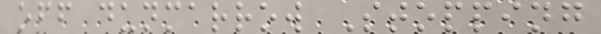off dunmarrow Stopping
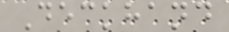Deckhand
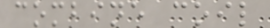combine coil
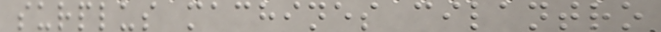surplus machines cilantro
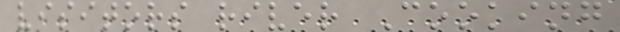visitors river Cooking
